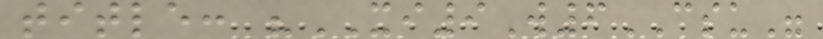title: "XI9W6CSU"
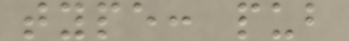type: pub
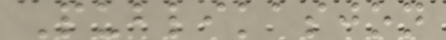Publikasjon
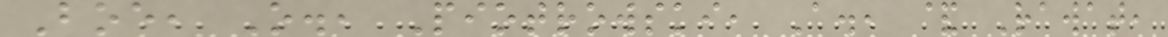Boe, O., Piotrowski, A., & Rawat,
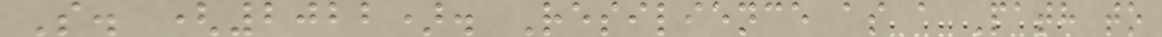S. (2022). Resilience as a Path to
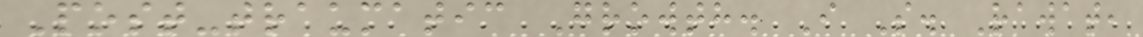Post-traumatic Growth. I S. Rawat,
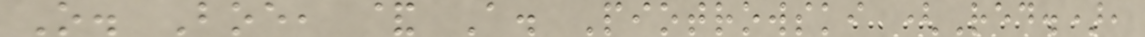O. Boe, & A. Piotrowski (Red.),
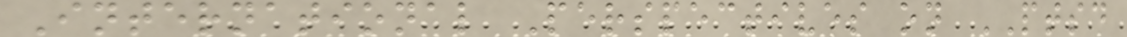International Perspectives on PTSD
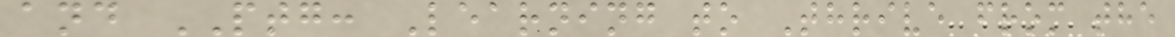and PTG: Learning to Thrive from the
